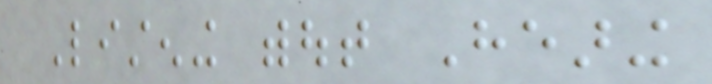Listening without Hearing
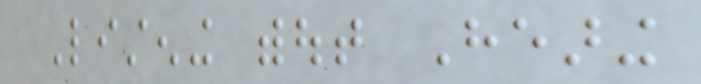Listening without Hearing
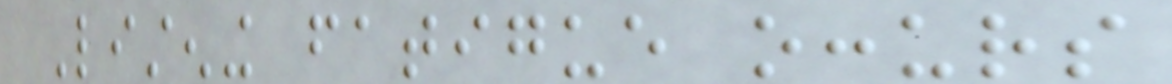Listening fatigue occurs
